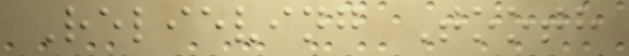Relieving Tooth
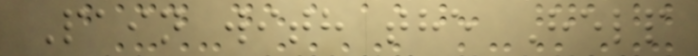Pain with the Help
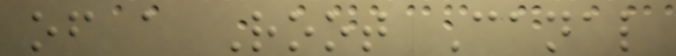of a Root Canal
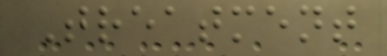Treatment
